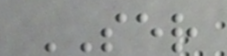SER
